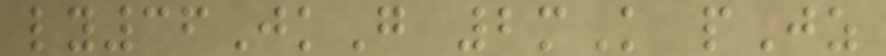ly36JkG 2mK pJz
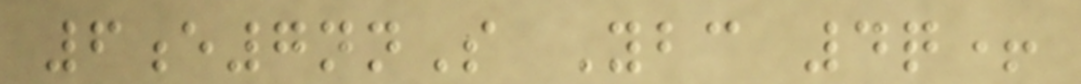6e7nnS Ybc 4q+
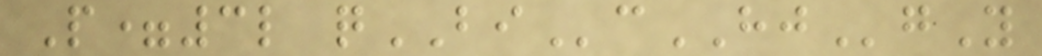P=3l qBIcHJgY
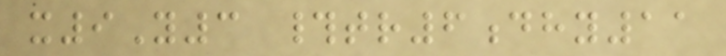x9Y3 #tr6dhy11
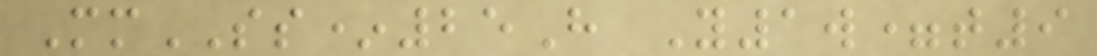MmSS*25H Y1w=t9
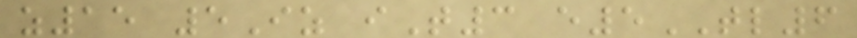z15 5Iz iT3 e5TL6
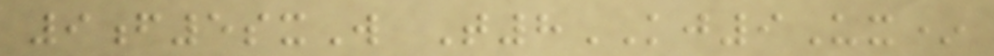9f5sxW T8KJ9Ux*
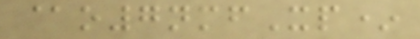@o7nmfXp*
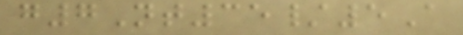g7Nt35/5A
